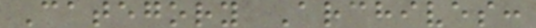Category Archives:
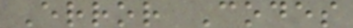Error Codes
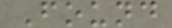Found
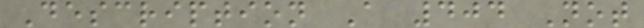Description A 404 Not
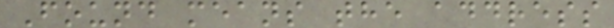Found means the address
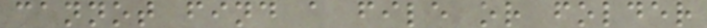cannot find a file or folder
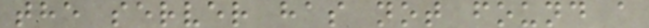the server has not found a
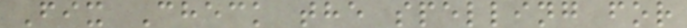Fix Check the spelling for
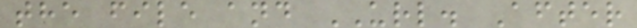the file and URL. After
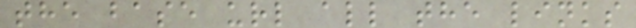the base url all the links
